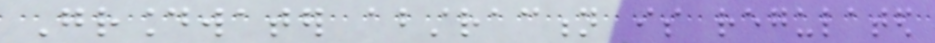Groundwater abstraction is regulated
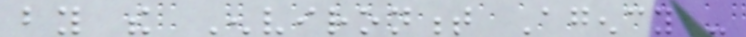by the Environment Agency -
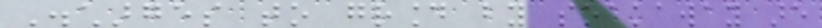Discharges to ground by soakaway are
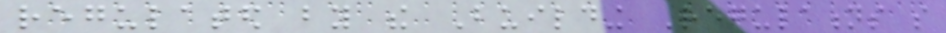regulated by the Building Regulations so
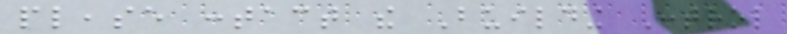please contact the Building Control
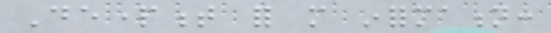Department for more information:
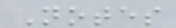Notes
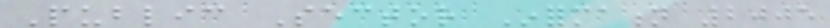Public Sector Information 2005
